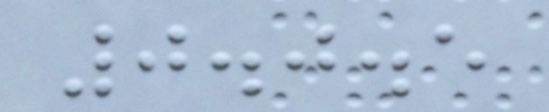0.0.5
